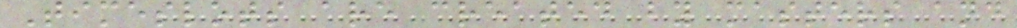Timeslots are created by masters and
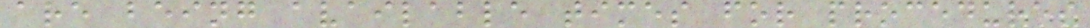are being available times for procedures
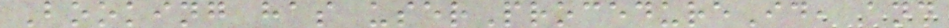Booking has userProcedureId, and
